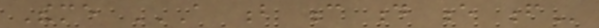Theme A B C D E F
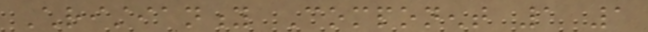Christianity Component 1 1
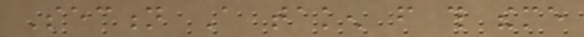Section A taken from this theme
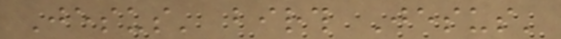Jesus' birth Jesus'
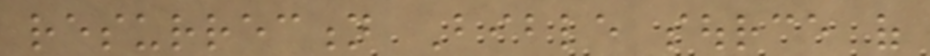resurrection Bible source of
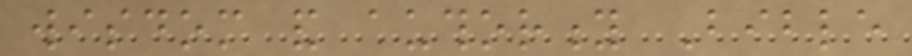wisdom and authority Bible
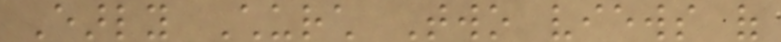Early Church Two views of
